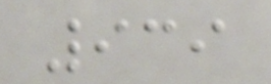939
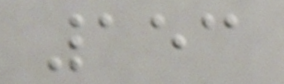153
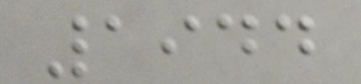1944
